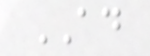AD
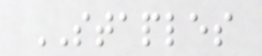STAPLES
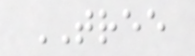TREE
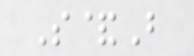S&B
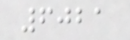6021
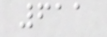611
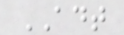ADT
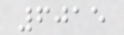6015
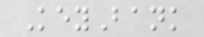KeyBank
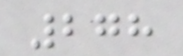278
